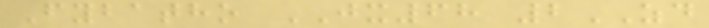Fybatho JX68 2ZD
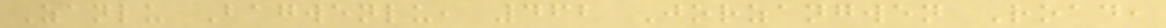Zanlu Bagwenlu, 462 Jorzangwen Road,
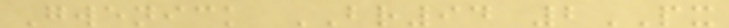Gwenick BR94 2PX
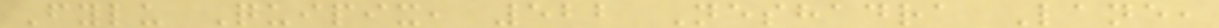Fylu Quipix, 522 Neshadra Lane,
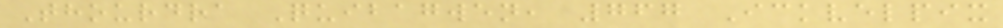Thourdra Quibagwen, 767 Ickvelpix
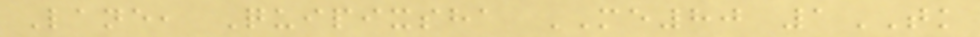Lane, Quipixsha ME80 1TK
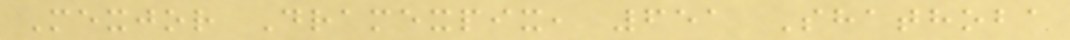Mexjor Dramexpix, 651 Shathoba
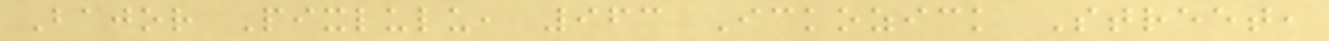Bajor Pixlulu, 963 Ickozick Street,
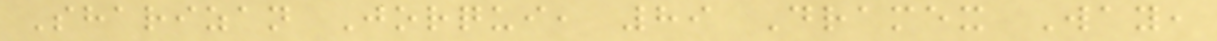Sharizan Jorqui, 89 Dramex Way,
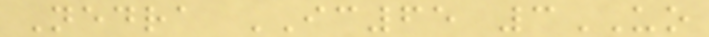Nedra IC65 3UO
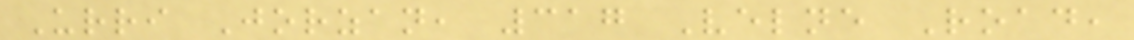Urri Jorzan, 317 Velne Road,
